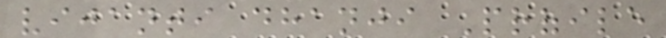vijanti dhanji Profile
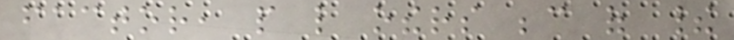factor, people like others because of their
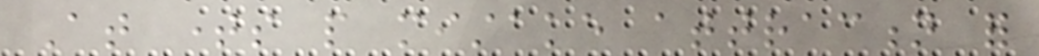At times people mistake attraction for
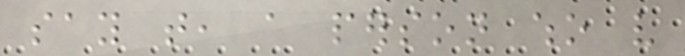say that, a person who very
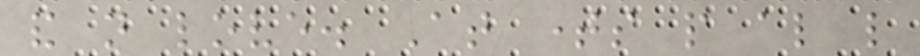and not love. At times people also like
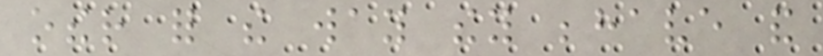other for the way they behave and
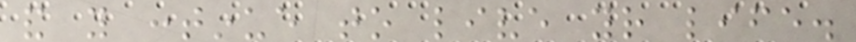and you continue to live your life.
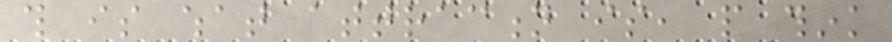this is what attraction is, people think
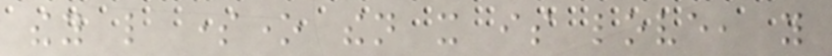they like someone then it is love, you
